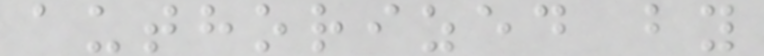authorized by
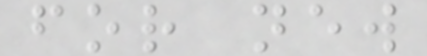for new
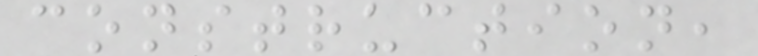construction,
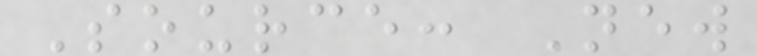Source: New
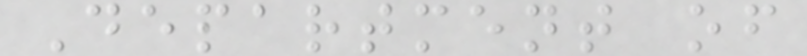Department of
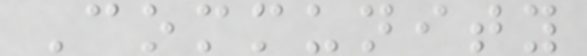Community
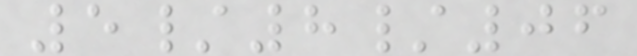5/8/06
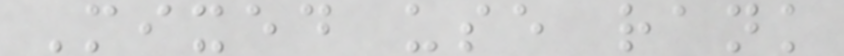Mixed use rank
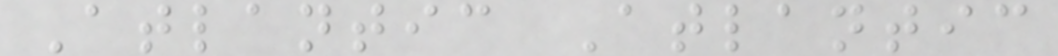Atlantic Atlantic
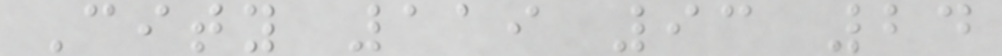City 119 93 24
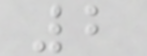2
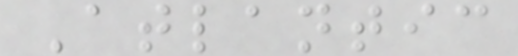Atlantic
